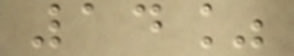14%
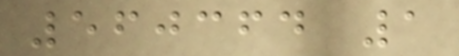560364 1
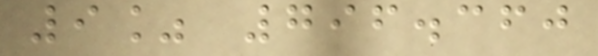9% 796.360
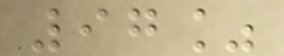97%
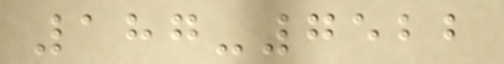187-7522
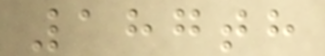187th
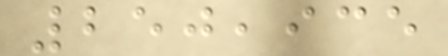250,935
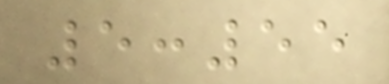5:55
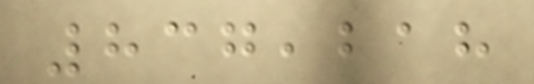837,218
